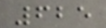625
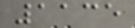1135
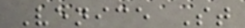Venice St
